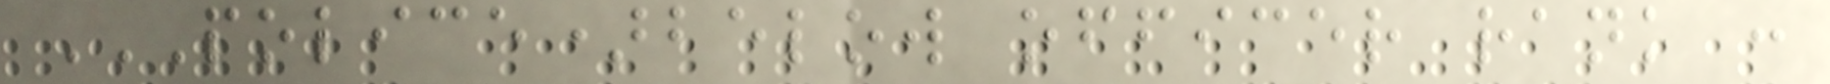POLICE)BELOW OFFICER RANK :
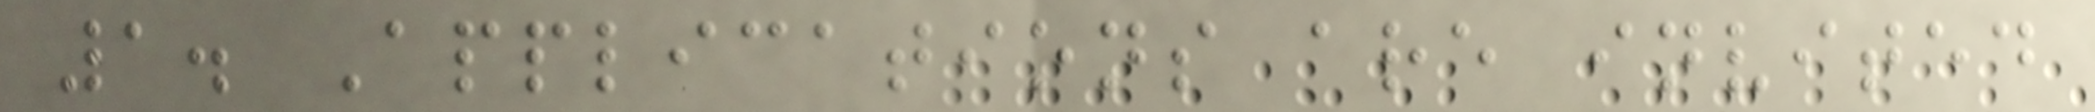1. Applications are invited
